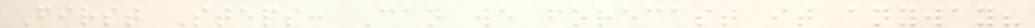First Steps: Can we forecast it anyway?
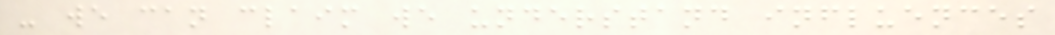- we can claim we understand influences
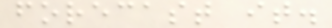forecast it.
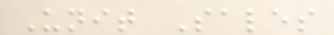Unit Sales
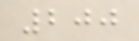200
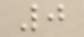0
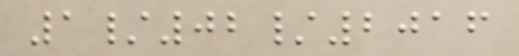1/02/2016
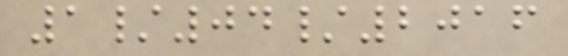1/04/2016
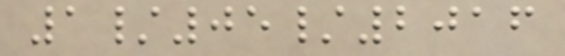1/05/2016
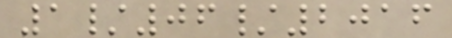1/06/2016
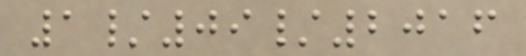1/09/2016
